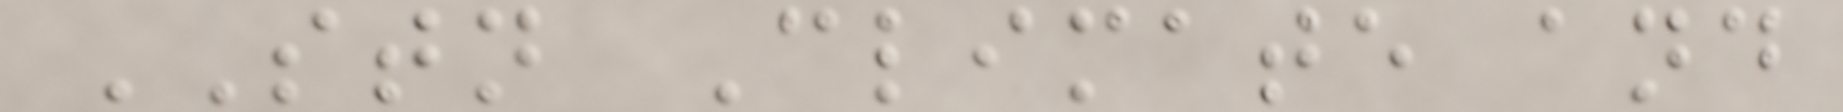STN Climate and
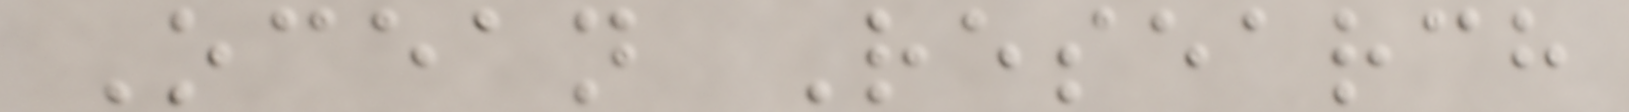Ocean Research
